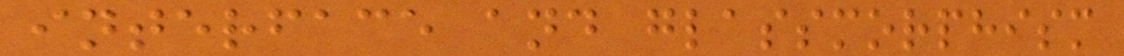interface and glassmorphism
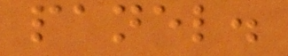panel.
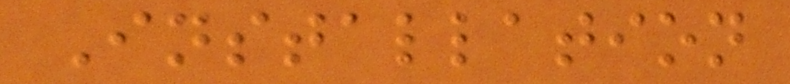Installation
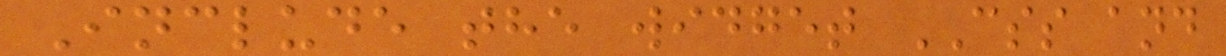Include the widget CSS and
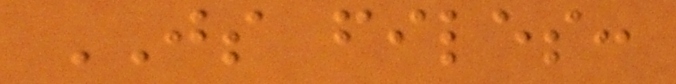JS files:
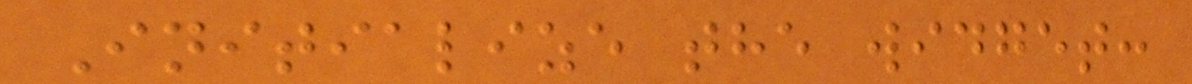Initialize the widget:
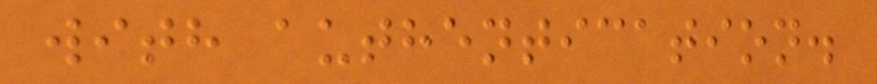with authentication.
